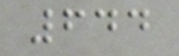644
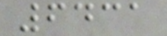6431
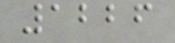1226
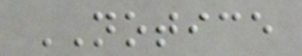NOTICE
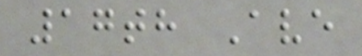17th Ave
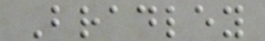Bradley
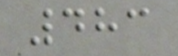483
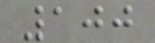100
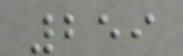259
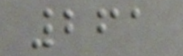261
